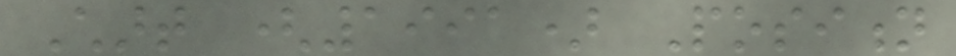Chart (1991) Position
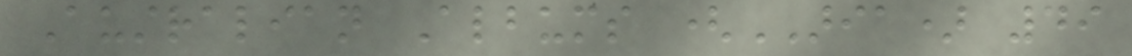Australian Albums (ARIA) 49
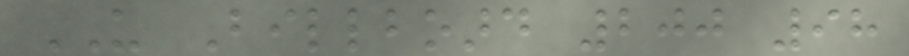US Billboard 200 98
